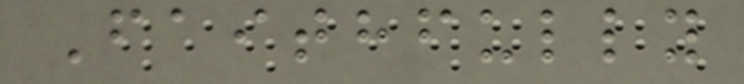Faithfully
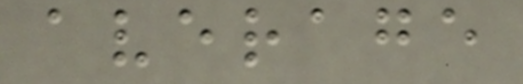average
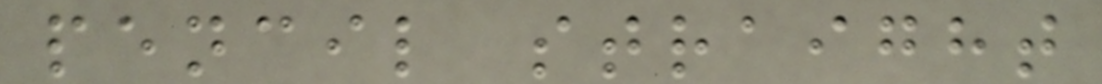pencil straight
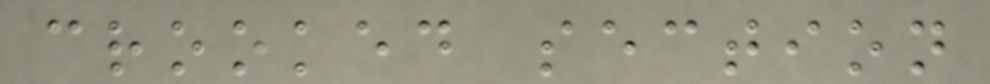crooked section
